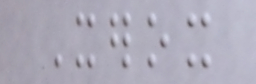Xerox
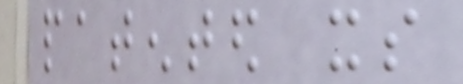patented its
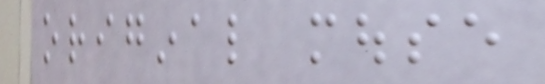original mouse
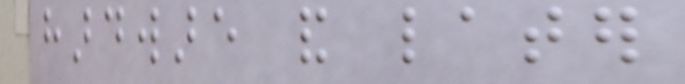hardware and later
